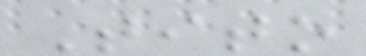Tito
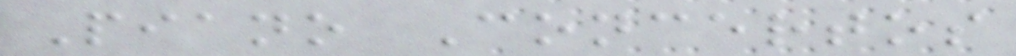Piano Concertos
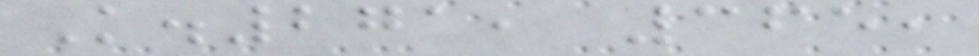K.271, 365,
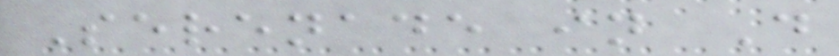Serenade in D
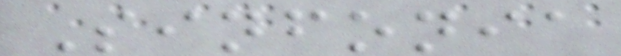Sinfonia
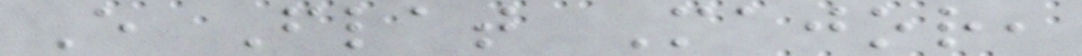E Flat Major,
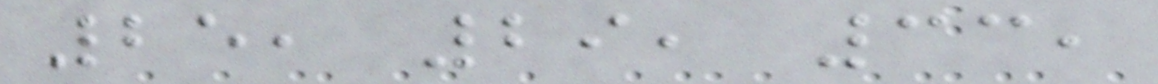25, 29, 33,
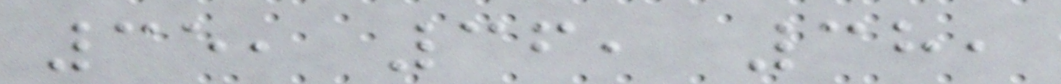35, 36, 38,
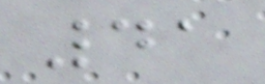41
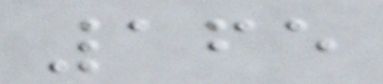165
